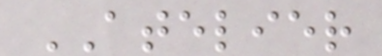ATELIER
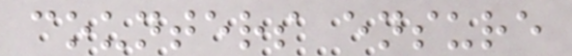counters ensure
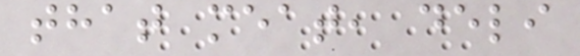that meat, deli
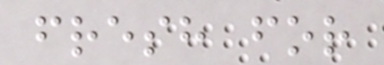fresh for
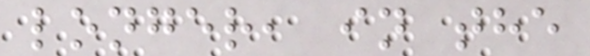longer, in the
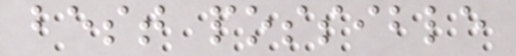best possible
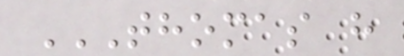THOMAS H
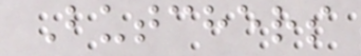Butchers
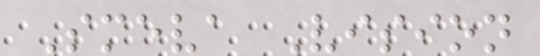Smeva Vision
